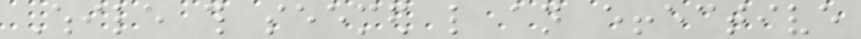While this seemed like an effective
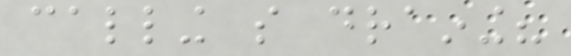calling so draining?
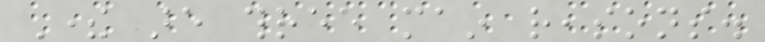There are three main reasons.
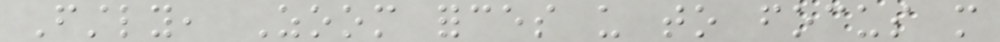Firstly, Zoom forces us to focus more
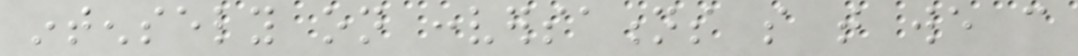intensely on conversations so that we can
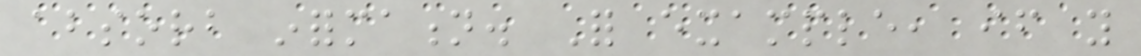absorb information. For example, if you
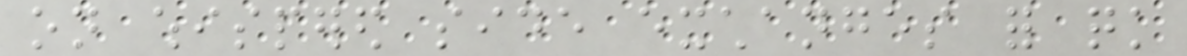on whispered side exchanges for quick
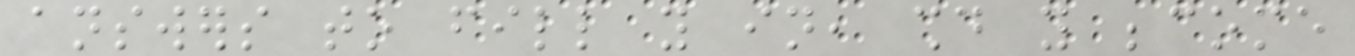answers to fill you in, should you become
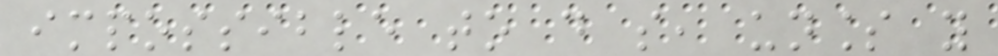impossible to do so, unless you
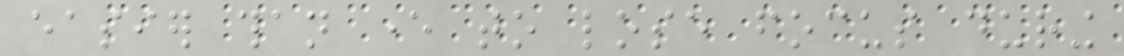easier than ever to lose focus during
